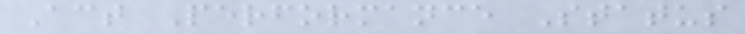Act Performance Status
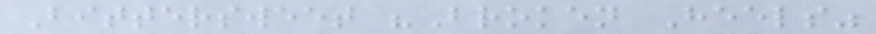Bittersweet "Broken Heels"
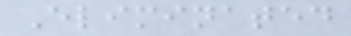Eliminated
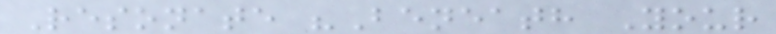Resonate "Beneath Your
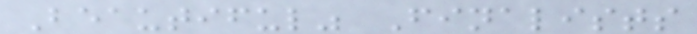Beautiful" Finalists
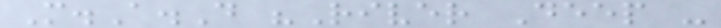M.A.D "River Deep -
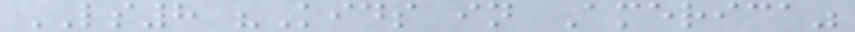LS8 "Kids in America"
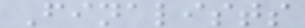Finalists
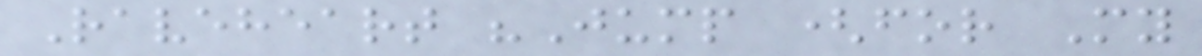Raveheart "Jump (for My
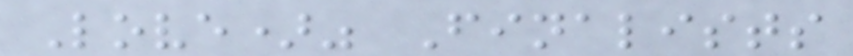Love)" Finalists
